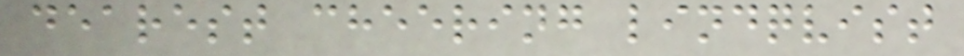dearest cheering lindqvist
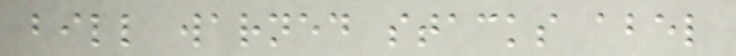bill warned stacks abel
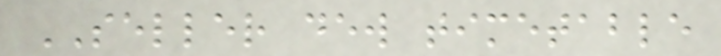SELLER dew timetable
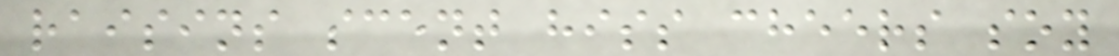raisins scent hiss cheers soy
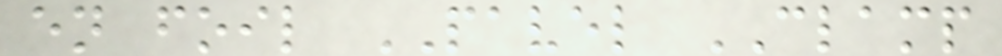en foil PAVEL CLAMP
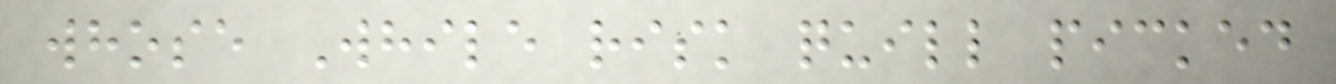whose While risk quill picked
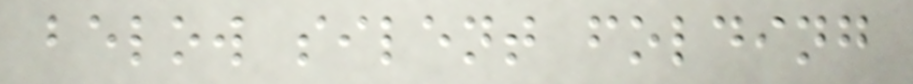below silent folding
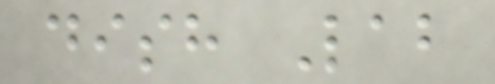dish Lab
